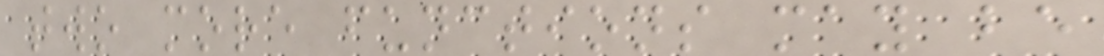two more functions may be
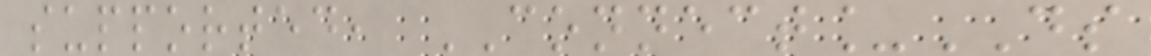supported, CONNECT_DS
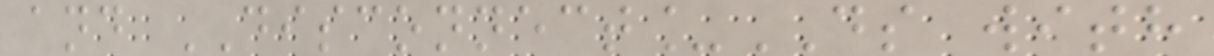and DISCONNECT_DS with
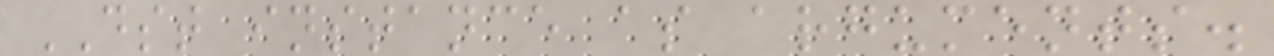DST instance as arguments.
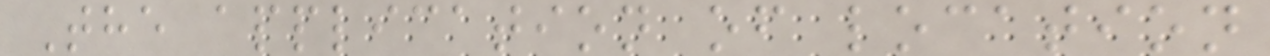The application of location
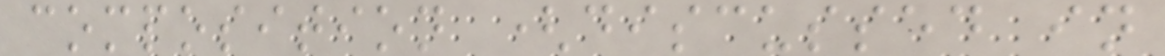composition (discussed in
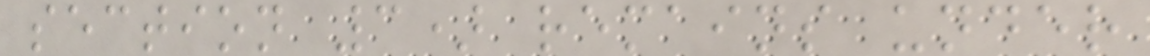section 3) remains under
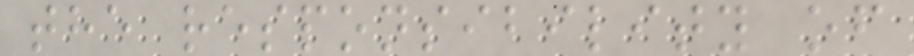the responsibility of
